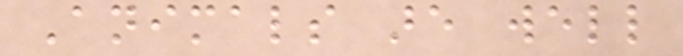Animals are well
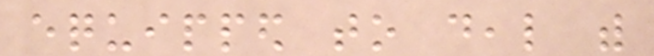equipped to deal with
